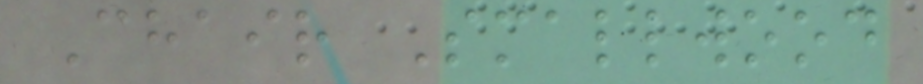Chair Smallwood
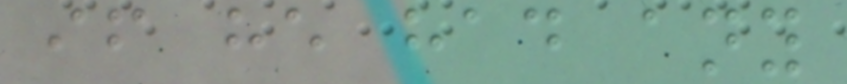if he had any
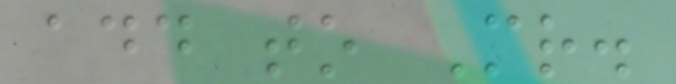add to Mr.
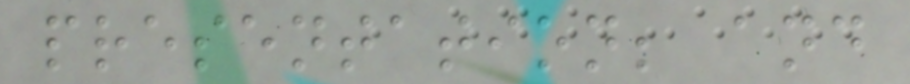presentation; and
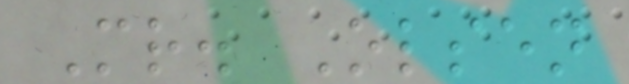Mr. Olsen
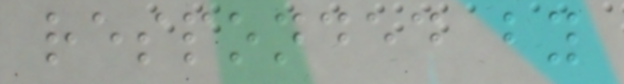responded by
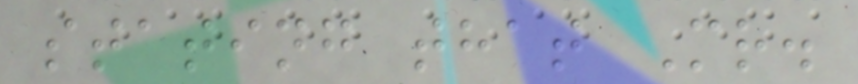stating that Mr.
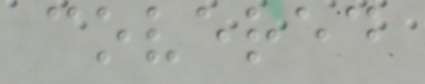covered
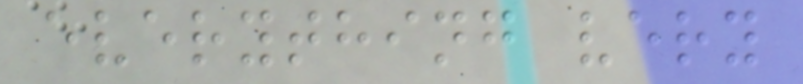everything very
